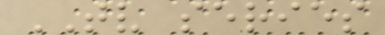TV series
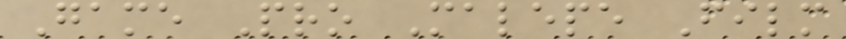Game Pro Malepe Film
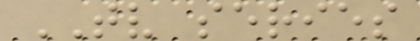TV series
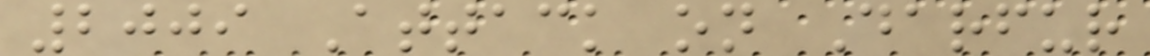2009 Attack on Darfur
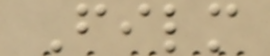Film
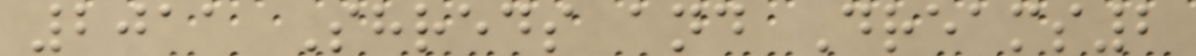2011 Shreds and Dreams2
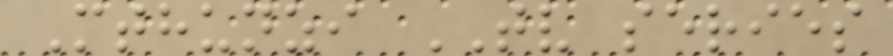Mthunzi TV series
